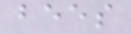bees
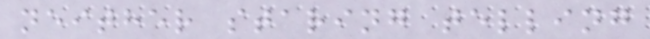neither staring telling
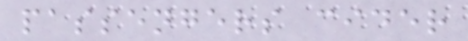passengers cider
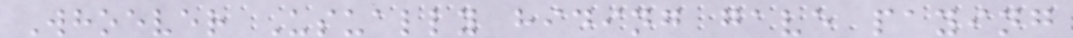Whoever Usually hiding gave paying
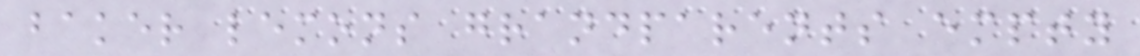baker lemons grandparents empty
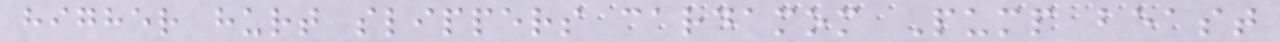higher hurt slippers cardamom Pump beast
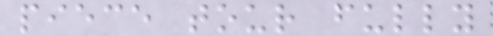piece tour fully
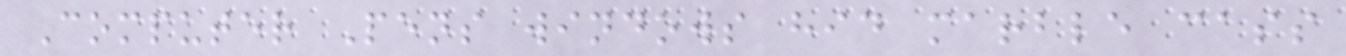Computer Pens windows hid marble cass
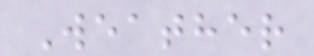Weather
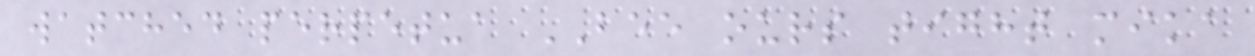watched perpetua BEE ours tight mika
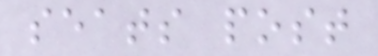seats post
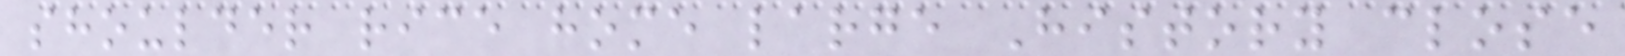shoulder rice home large History close
